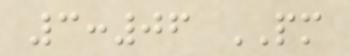3:06 PM
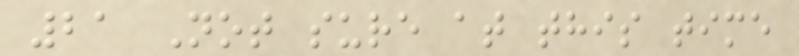21 Not sure at this time
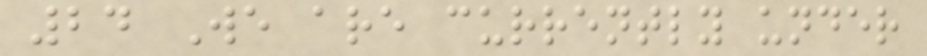24 We are currently under
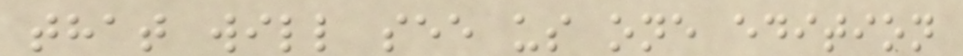that will see us one edition
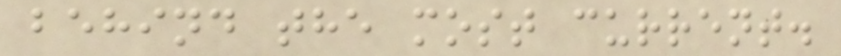behind the most current.
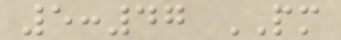5:47 PM
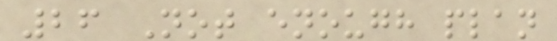26 Not enough plan
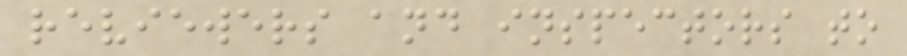reviewers and inspectors to
